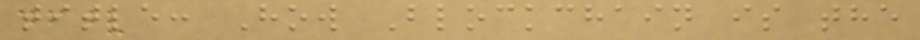title: How Blockchain is the
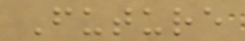Future
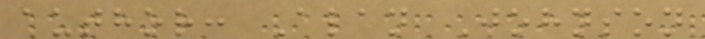author: Alan Johnson
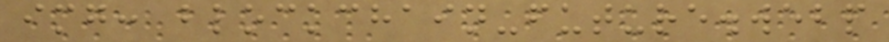img: blockchain-future.webp
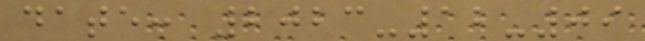date: 2023-12-09
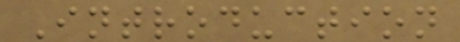Introduction
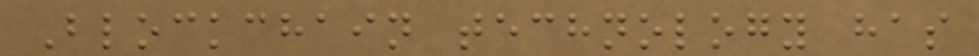Blockchain technology has
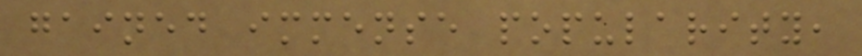gained immense popularity,
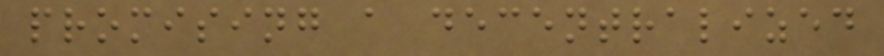promising a decentralized
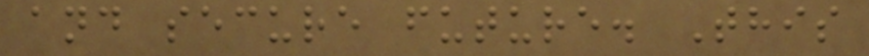and secure future. This
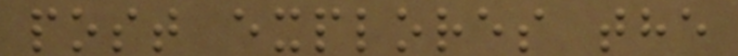post explores the
